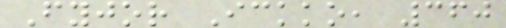Fyjor Ickko, 360
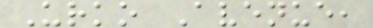Urko Avenue,
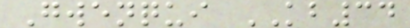Gwenqui KB34
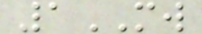1MW
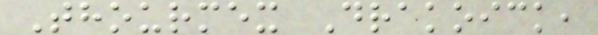Thourmex Drakoick,
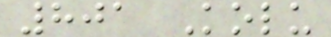801 Kolu
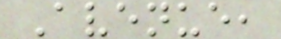Avenue,
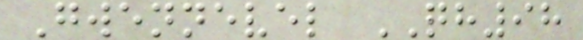Gwennevel QH98
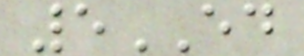5ED
